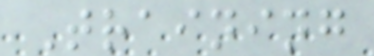Training
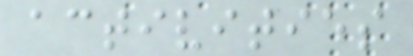activities
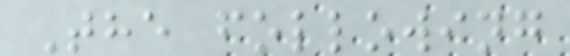The following
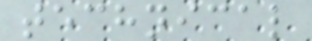technical
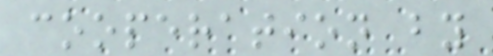cooperation by
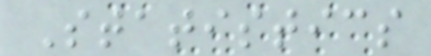Statistics
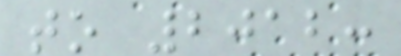to 2012:
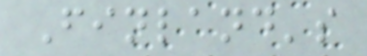Finland's
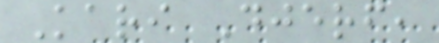Kari Djerf,
